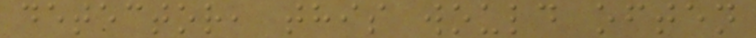detector, this would often
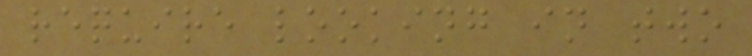require looking in two
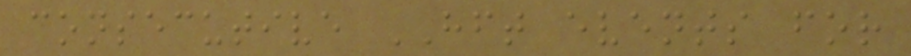consecutive HFT events for
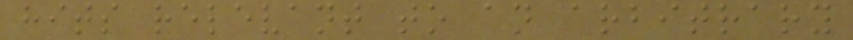hits relevant to an arbitrary
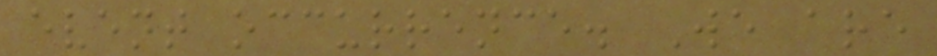event occurrence. We are
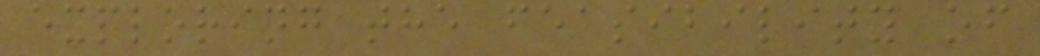exploring the feasibility of
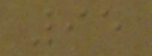95
